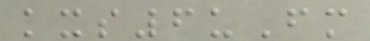kxs6uFm
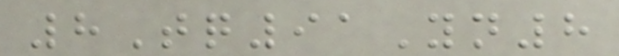8Tq91Yn8
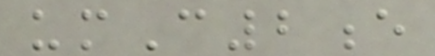umC2e
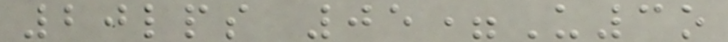20lps 05=U3o
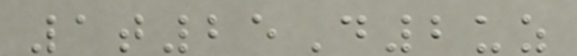1t25D2uz
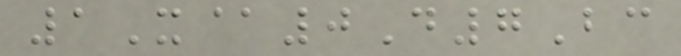1X@0D7Bc
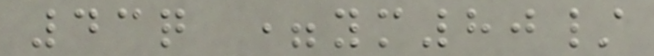43q =ym80/
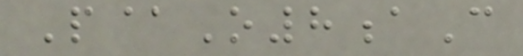P@O8aC
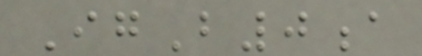IgB0a
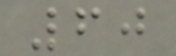60
